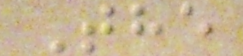The
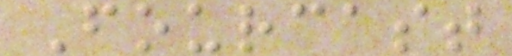Fourcast
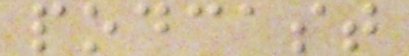podcast
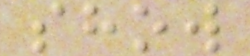show
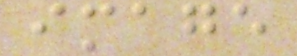image
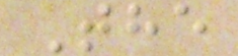The
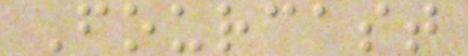Fourcast
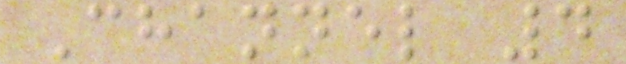Channel 4
